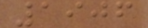1906
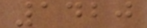1420
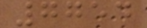7754
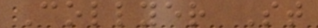Collyer St
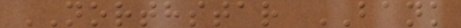NORTHSTAR BANK
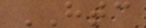HTC
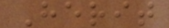Herit
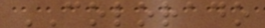COLORADO
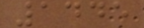1445
